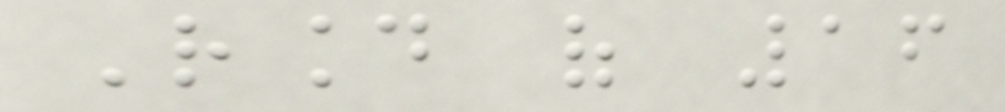Round of 16
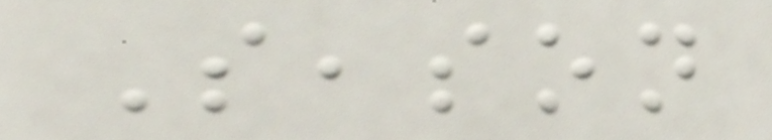Season
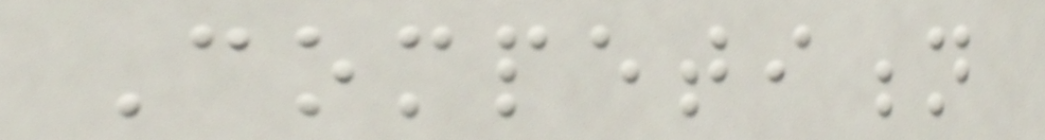Competition
